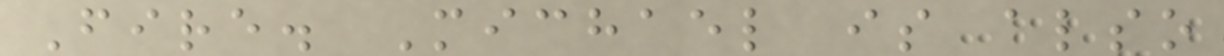Fire. Michael is also
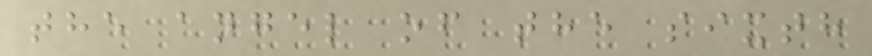the angel of the sixth
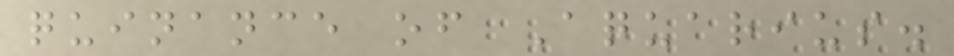quinance of Aquarius.
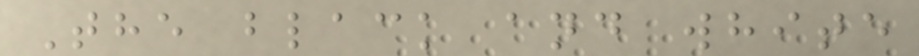The black and white
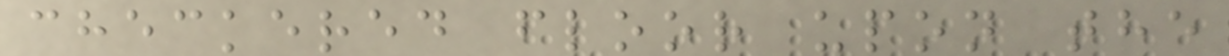checkered floor upon the
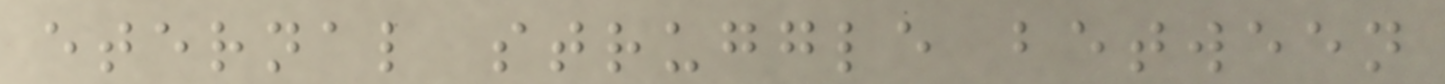eternal struggle between
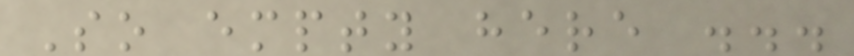So empty here ...
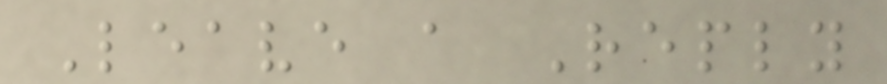Leave a Reply
